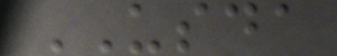USDA
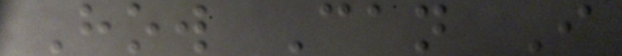How Can I
